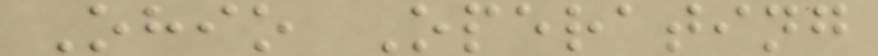Ohio Operating
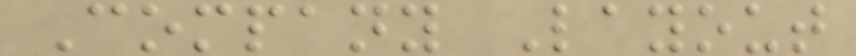Company Layout
